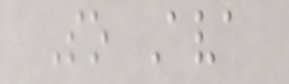So Ava
